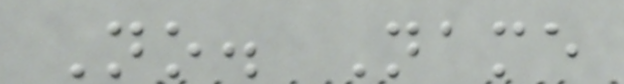No. Name
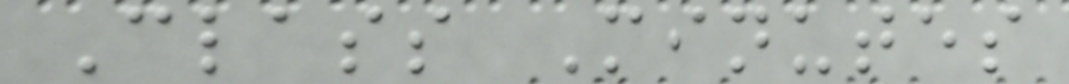Class Minutes
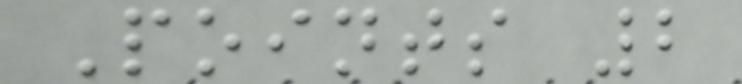Points 2
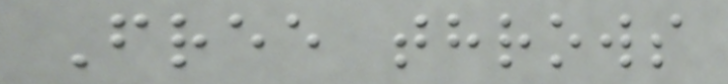Free throws
